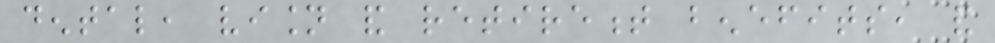dental, vision and retirement benefits, and
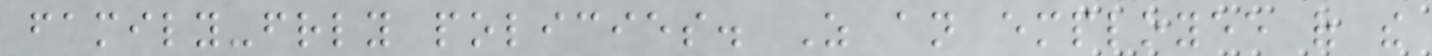family-friendly policies. As an employee of the
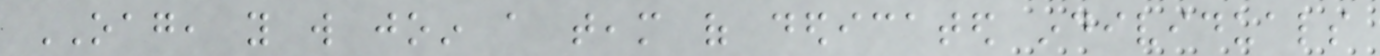OAG, you will join a team of dedicated individuals
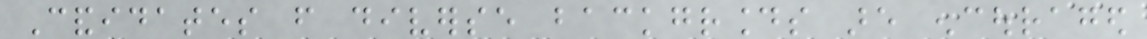Candidates from diverse backgrounds are encouraged
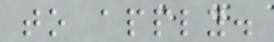to apply.
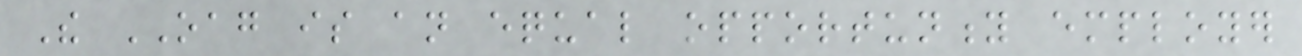The OAG is an equal opportunity employer
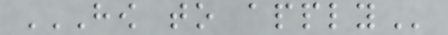HOW TO APPLY
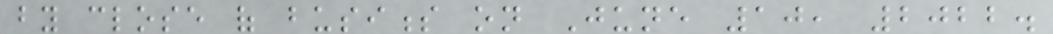by close of business on June 10, 2022.
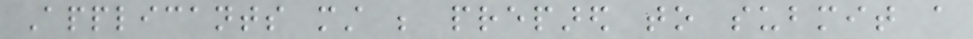Applicants must be prepared to submit a
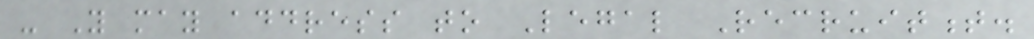- You may address to Legal Recruitment.
